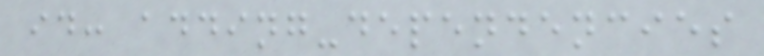id: adding-dependencies
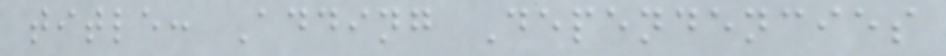title: Adding Dependencies
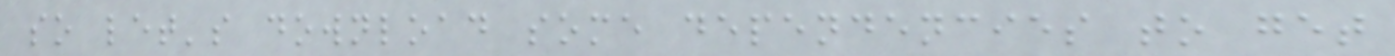so let's download some dependencies to get
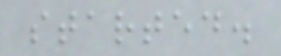started.
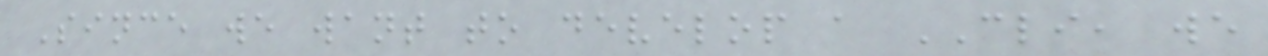Since we want to develop a CLI, we
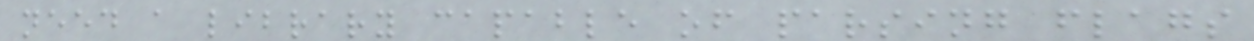need a library capable of parsing flags
